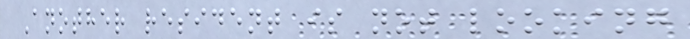Another resident is not looking
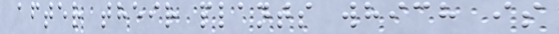after their plants which is
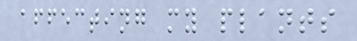affecting my plants
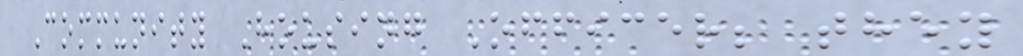Community Housing Officer; they
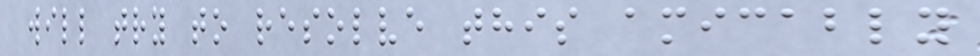will try to resolve this amicably
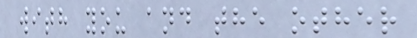with you and the other
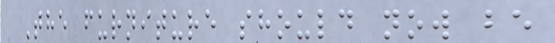The furniture should now be
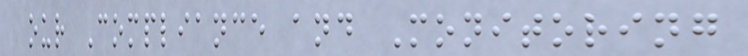our Compliance and Monitoring
